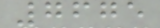7675
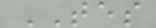TES
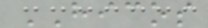HICOS
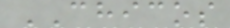CHICOS
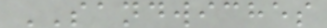SANDWICHES
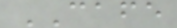CAFE
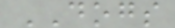DOGS
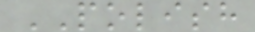POLISH
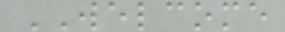WELCOME
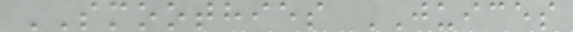SMOOTHIES JUICES
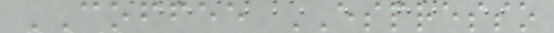COFFEE ESPRESSO
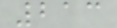213
